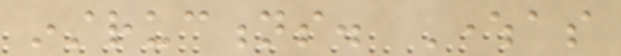instructions. Whereas
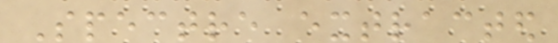Spectre extracted
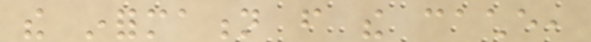the information from the cache,
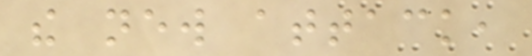the new attack,
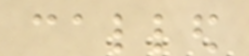called
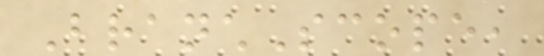BranchScope,
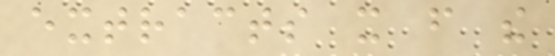extracts it from the
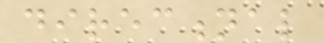directional
